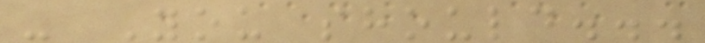- You should...
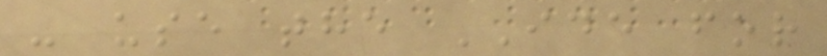- use the IDE for
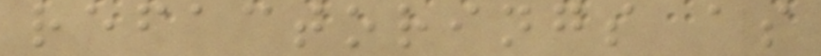refactorings as
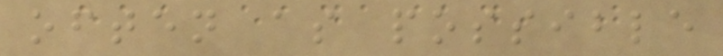often as possible
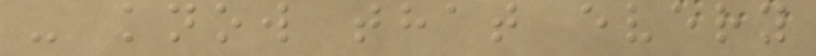- know that every
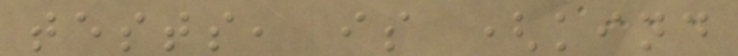tests, is (kind
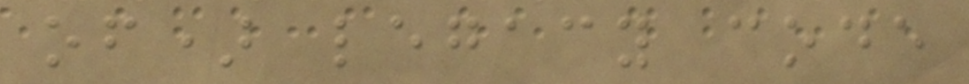of) legacy code
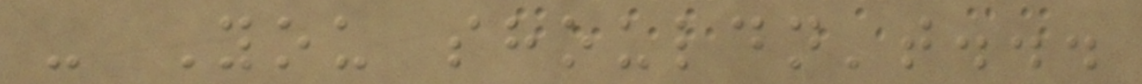- You shouldn't...
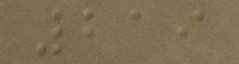219
